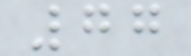77
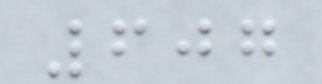607
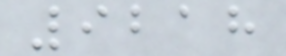9218
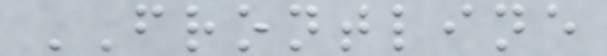FRONTLINE
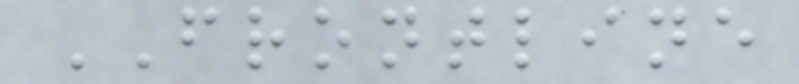FRONTLINE
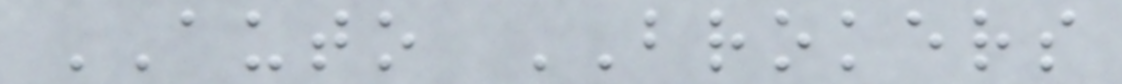AUTO BROKERS
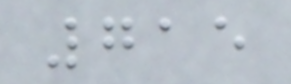715
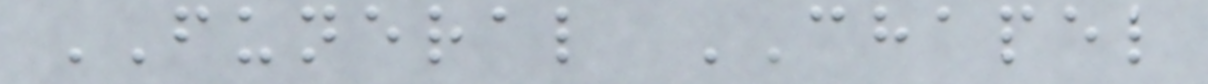FUNERAL CHAPEL
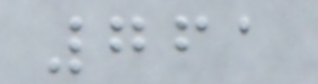761
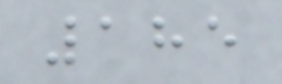185
